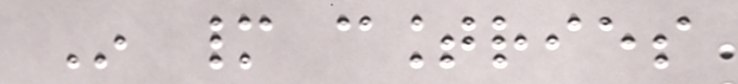In many countries
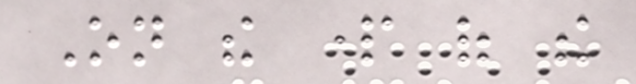On the part of the
